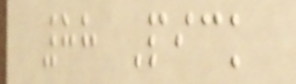88 Pick
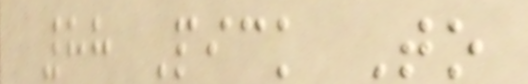88 Pick To
